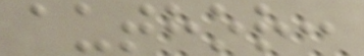author:
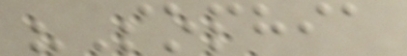"Sophia
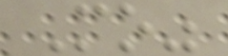Mo"
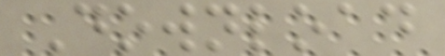Download
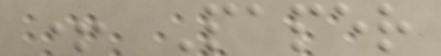+ Paper
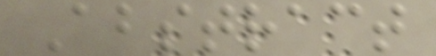Abstract
